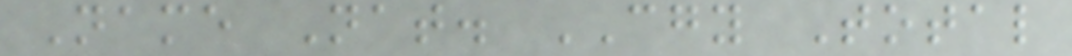Name Nat. CGY Total
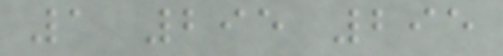1 295 295
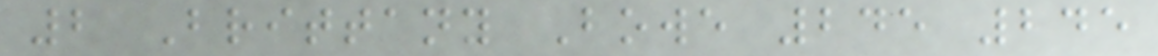2 Brittany Bowe 245 245
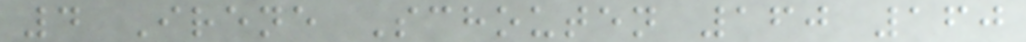4 Irene Schouten 160 160
